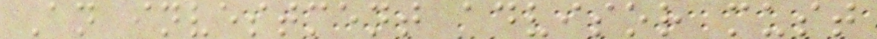An investment advisor must
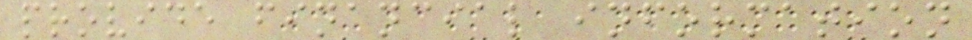provide financial information
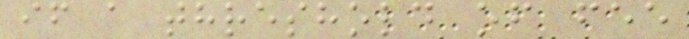if a threshold of fee
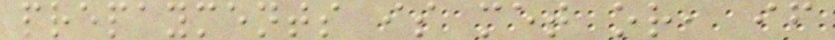prepayments is met or, if
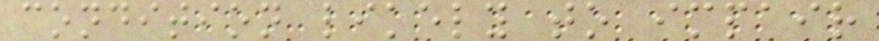condition likely to impair
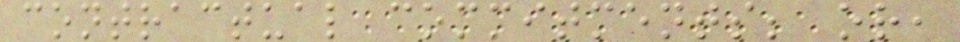contractual commitments; or,
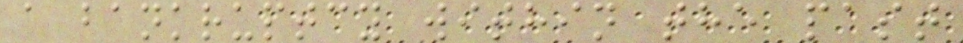a bankruptcy within the past
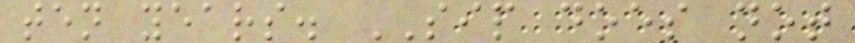ten years. SIP does not
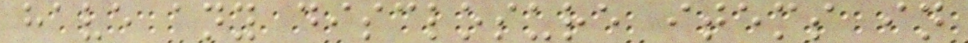have any disclosure items in
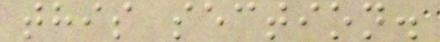this section.
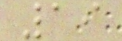19
